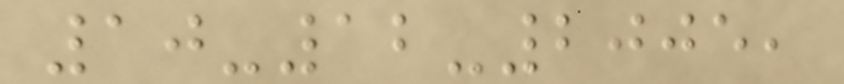10-12-2005,
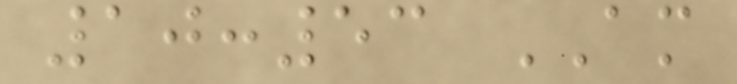10:53 AM
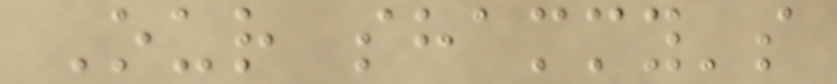Our shammy's
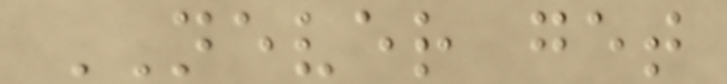NEVER get
